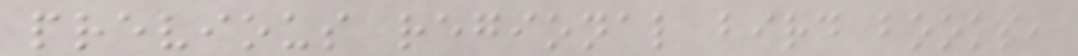previous regional bird books,
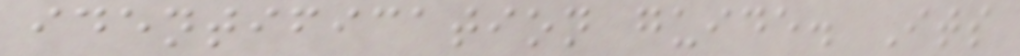identification guide. Its
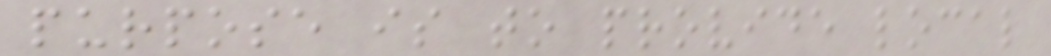purpose is to provide local
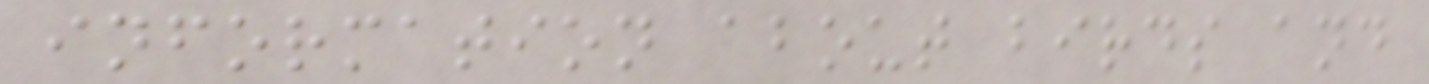information about birds and
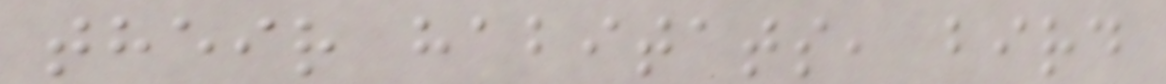their habitats, bird
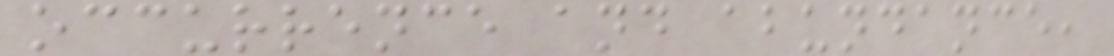occurrence and abundance,
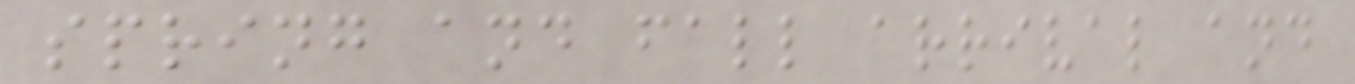spring and fall arrival and
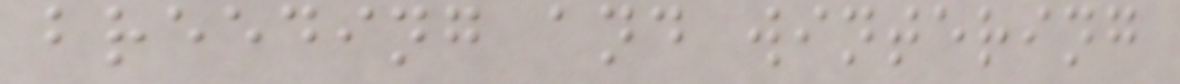breeding and wintering
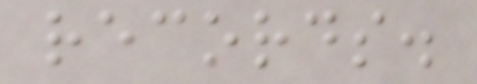records.
